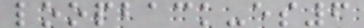loopback-es6
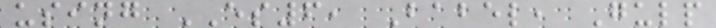using ES6, Babel, Gulp
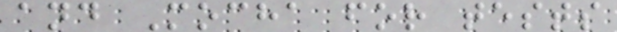and Mocha for tests
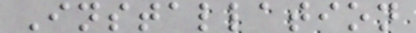Installation
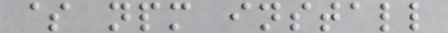$ npm install
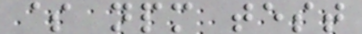$ npm test
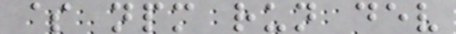$ npm run dev
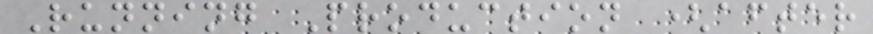Running Production (after
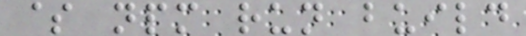$ npm run build
